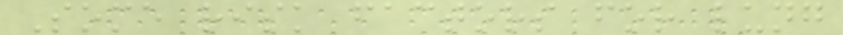Some risk factors for lung
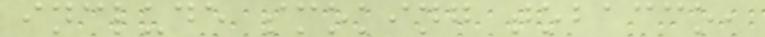include smoking tobacco,
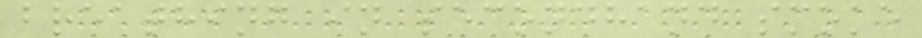breathing in secondhand smoke
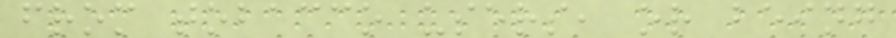from tobacco users, or being
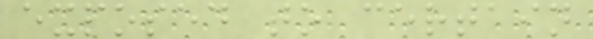exposed to certain
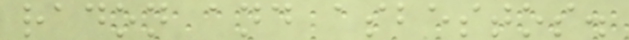radon and asbestos.
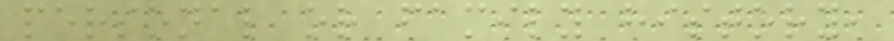personal or family history,
